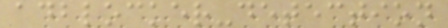adblocker-detection
